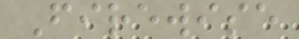Firewise
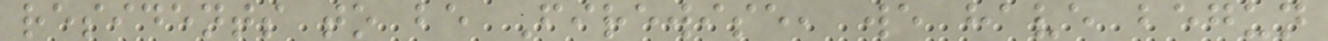residents to be Firewise, we have begun
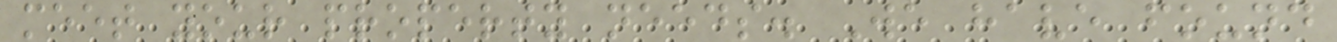meet your property needs. We have found
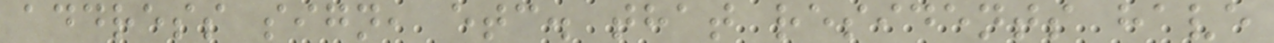address sign, etc. that residents have
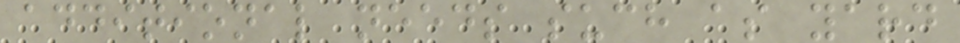additional needs such as yard
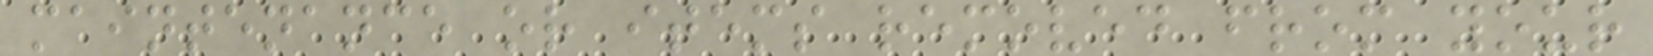maintenance or items removed from your
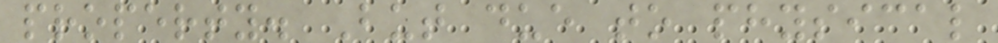property. But due to physical
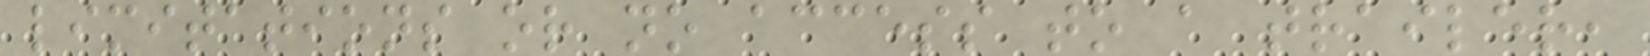limitations or no access to a trailer,
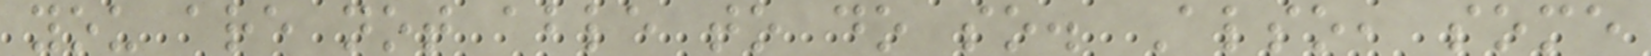you are not able to do so. Also, some
